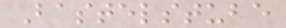Bastelstube
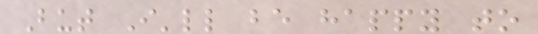But I'll be happy to
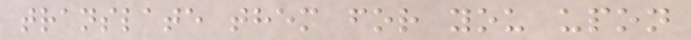translate them for you upon
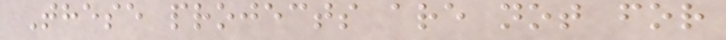These projects are not for
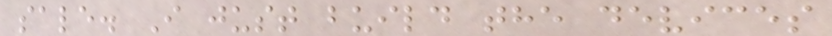sale. I just build the devices
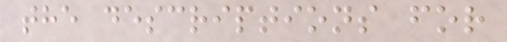the descriptions for
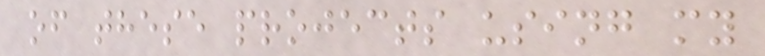of these projects using my
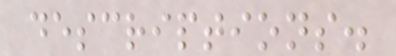descriptions.
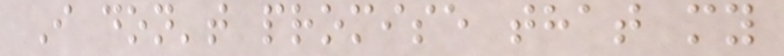I don't promise that my
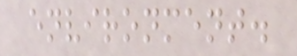environment.
